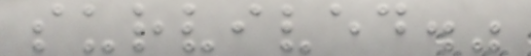survived."
